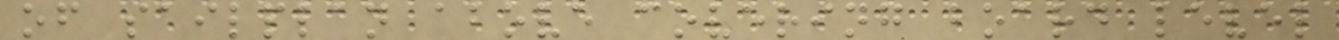of sailplan above covering board level
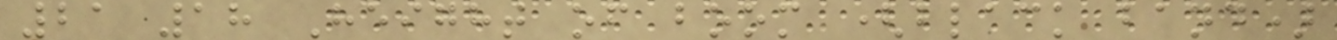21 18 Height of boom (black band)
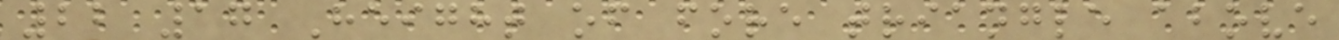22 17 Height of fore triangle above
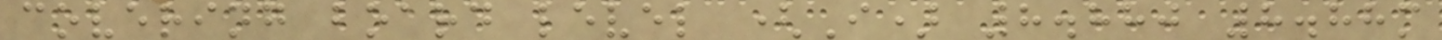covering board level (I) 8.880 8.88m
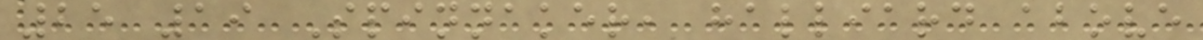25 19 Spinnaker, halliard above
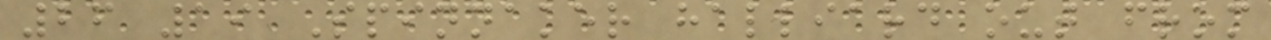26 19 Spinnaker halliard out from
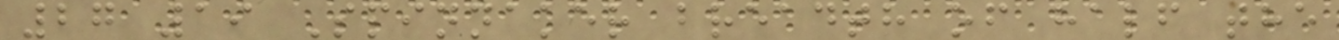27 19 Spinnaker breadth of half the
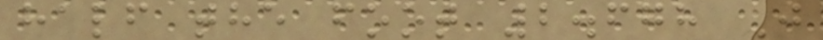half the foot 2.678 J
